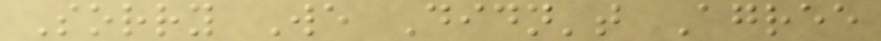Sorry We Didn't Agree
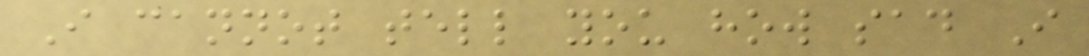I cannot tell you how sad I
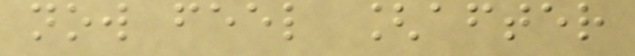now feel [after
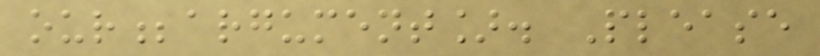our;argument]. Please
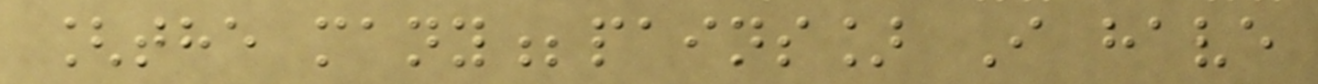[the many;pains] I have
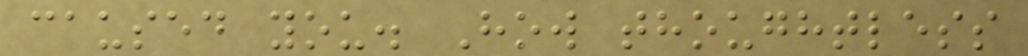caused you. How thoughtless
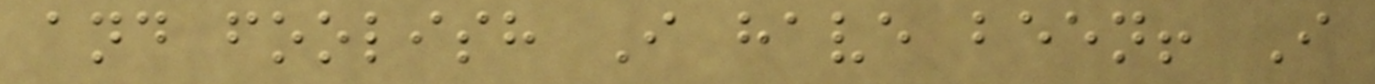and foolish I have been! I
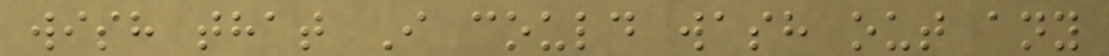wish that I could wash out any
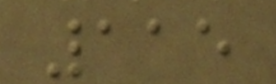115
